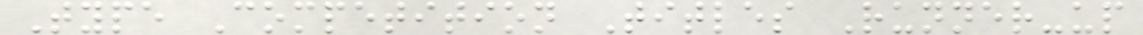Type Competition Titles Runner-up
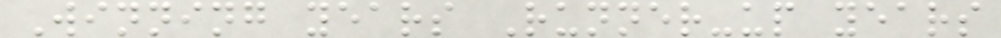Winning years Runner-up years
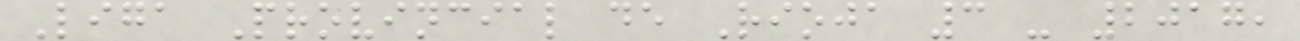Liga Provincial de Rioja 3 - 2017,
